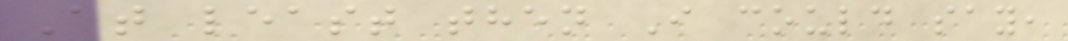At least then I could say,
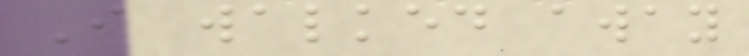I walked away
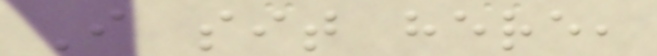I sit here,
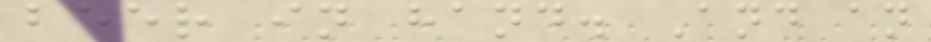beer in hand. And an
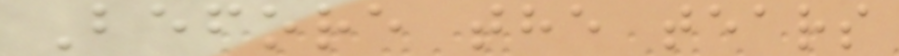Before the tears
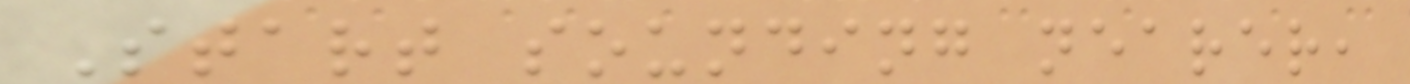Start sounding nearer,
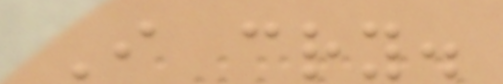I cry.
